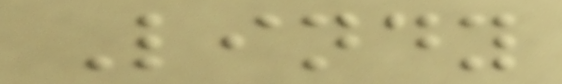Lindy
